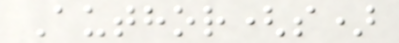Author(s)
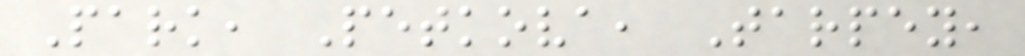Park, Petkova, Tarpey,
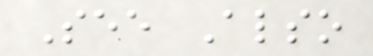See Also
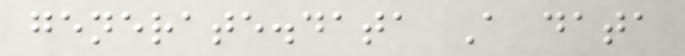generate.data A data
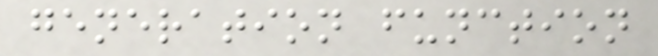generation function
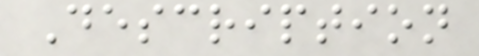Description
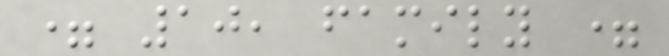= 10, family =
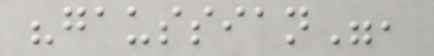"gaussian",
